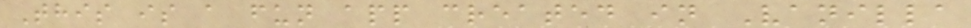This is a fun app created in Vanilla
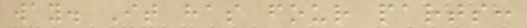way. It has four parts:
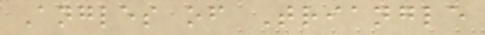Angles of Triangle
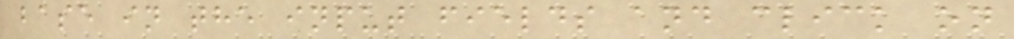base in the input fields and click on
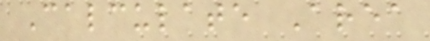Calculate Area
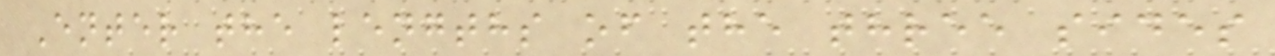Enter the lengths of the three sides
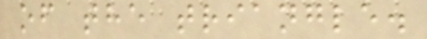of the triangle.
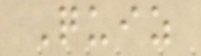Quiz
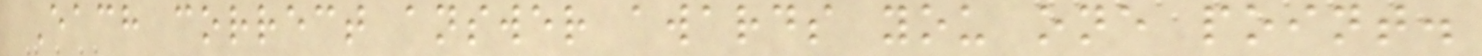Each correct answer awards you one point.
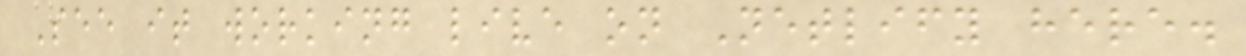See it working live on Netlify here.
